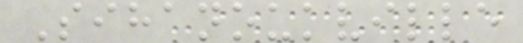Sihanoukville
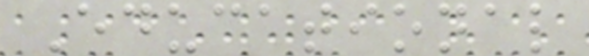Educational
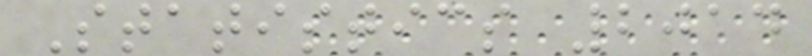Statistics 2014
